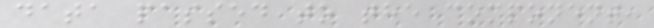data passed to the component,
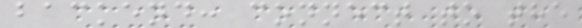backend: connect to the
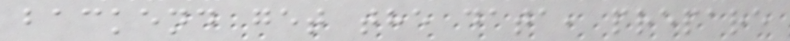backend get the data, prepare
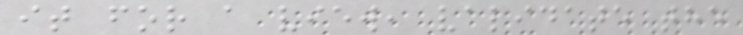it for a view, validate the
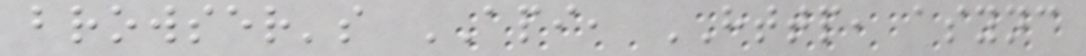browser's API, HTTP, async
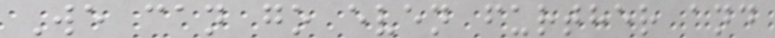We can go even further and
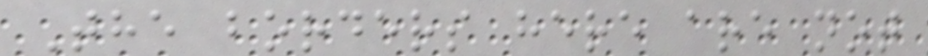The borders here are not
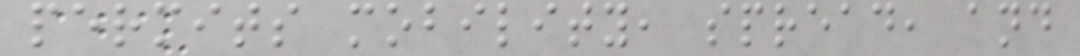permits mobility, spread, and
